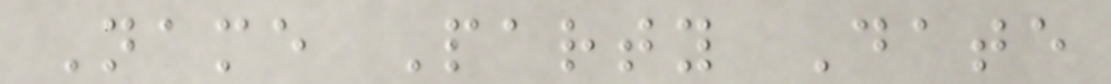Name Party Date
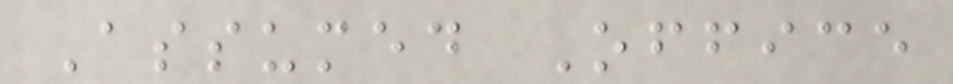Assumed Office
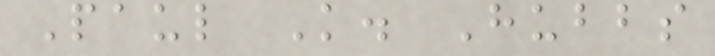Paul K. Hubbs
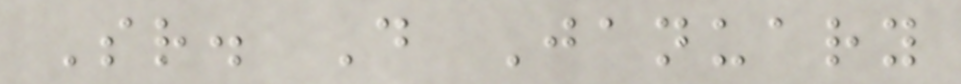Sr. D January
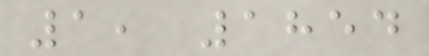1, 1854
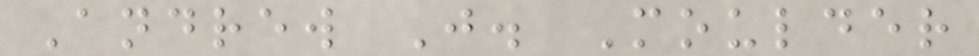Andrew J. Moulder
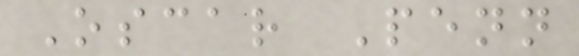Oscar Penn
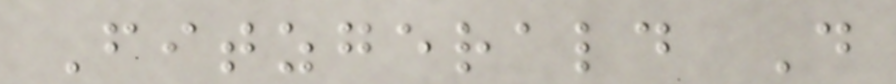Fitzgerald D
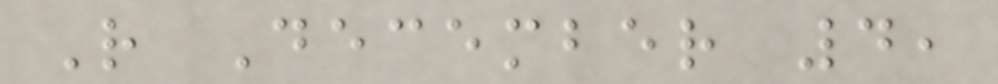R December 4,
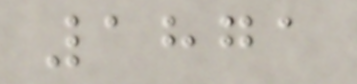1871
